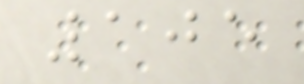105
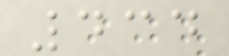434
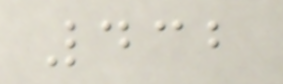432
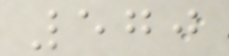570
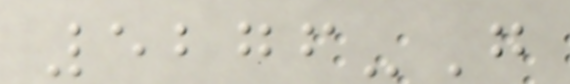5276-G
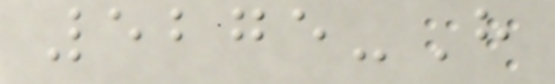5275-H
